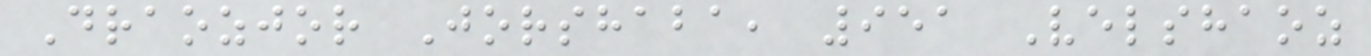Draozjor Jorshaba, 951 Velshaoz
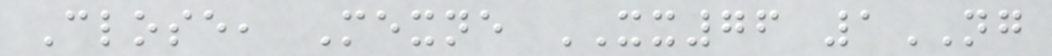Close, Mexne XX76 1NG
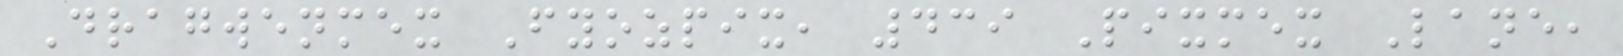Dragwenmex Fyozpix, 439 Pixmex Lane,
